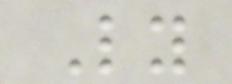Ly
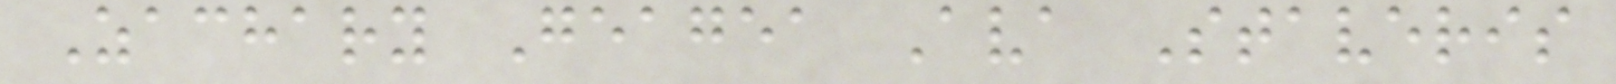Zachary Geagea Ava Staveris
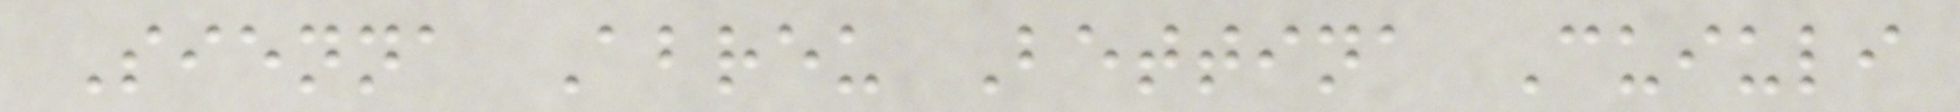Sienna Abreu Bettina Cuiuli
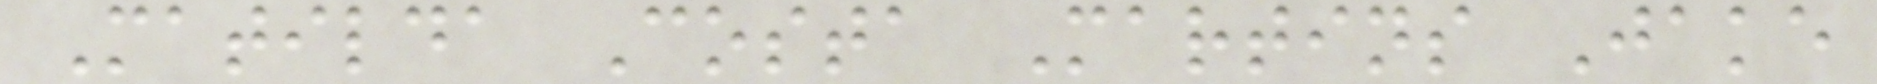Matilda Costa Martins Jake
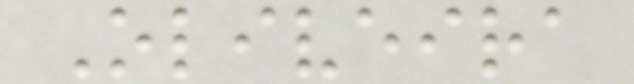Oliveira
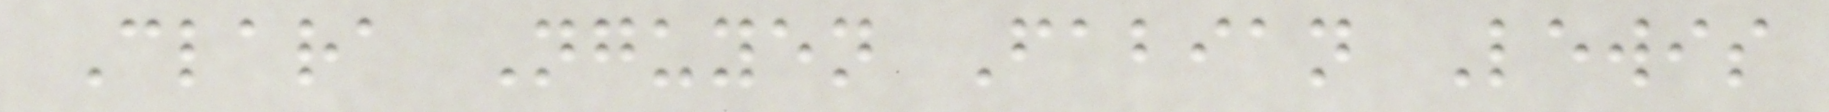Clara Nguyen Fabian Lewis
